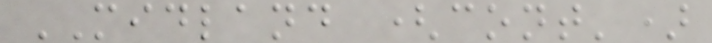MIDLAND (cont')
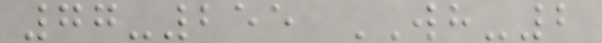77-255 WH-2
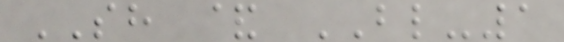SH & BL-1
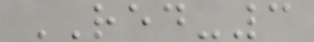RED-3
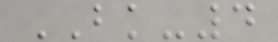BK-4
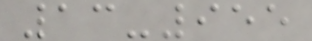13-955
